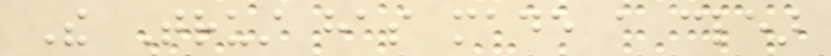The Trust has made a clear
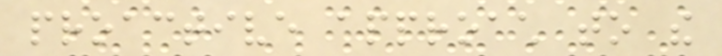proactive approach to the
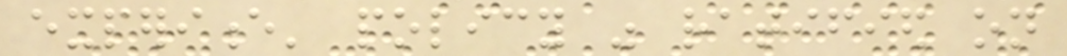experience' policy was ratified on
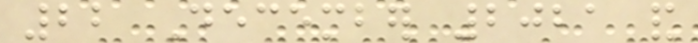22 December 2021 and
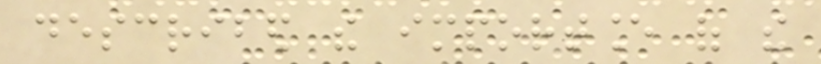described the importance of the
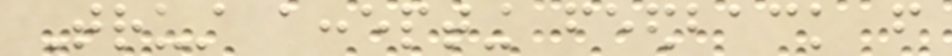Trust accepting feedback from
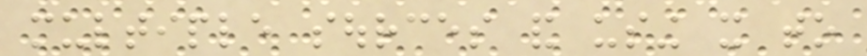multiple sources and using it to
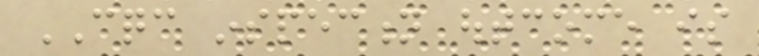CQC inspection outcome is
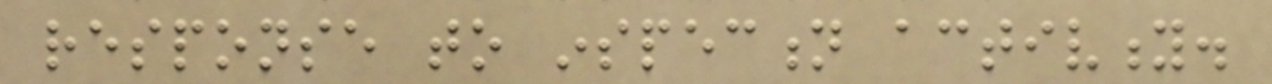response to inspection activity.
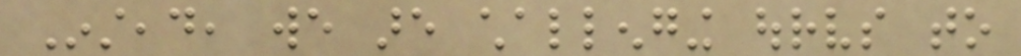Instead, we are challenging ourselves to
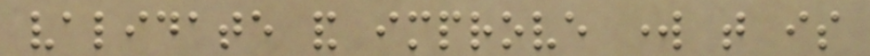validate and improve work that is
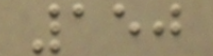150
